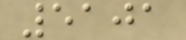5101
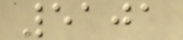5101
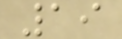19
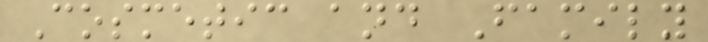Cosmetic and Family
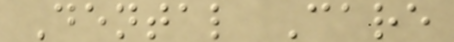Dental Care
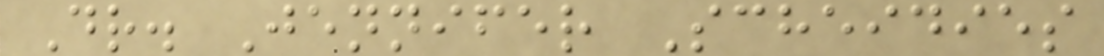Dr. Jennifer Scheidies
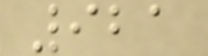921
